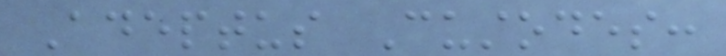Adeptus Custodes:
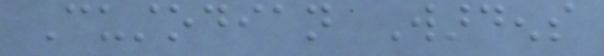Custodian Wardens
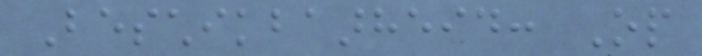Beschikbaarheid: Op
